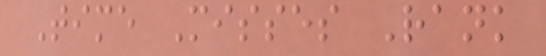Time Misses Rank
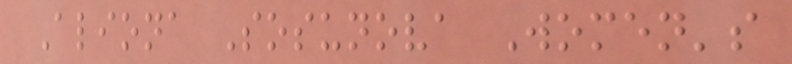Aliona Sosunova Women's
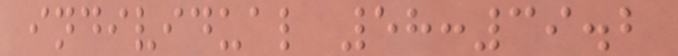individual 58:39.2
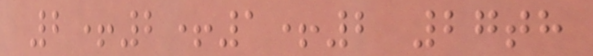2+2+1+2 27th
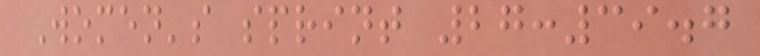Women's sprint 27:39.7
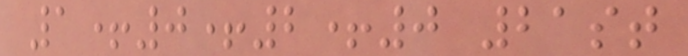1+0+2+0 21st
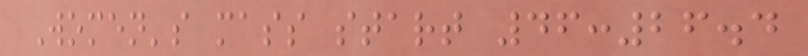Women's mass start 46:26.4
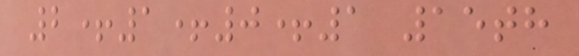2+1+0+1 15th
